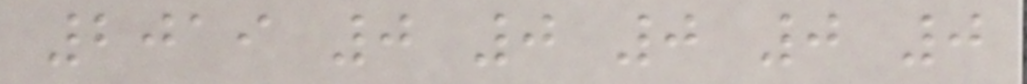2019 0 0 0 0 0
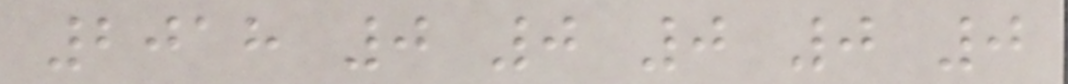2018 0 0 0 0 0
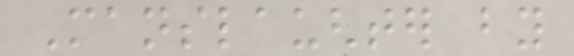Manslaughter by
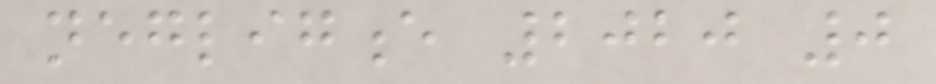negligence 2020 0
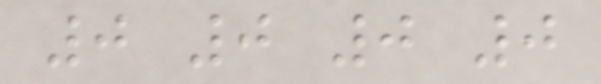0 0 0 0
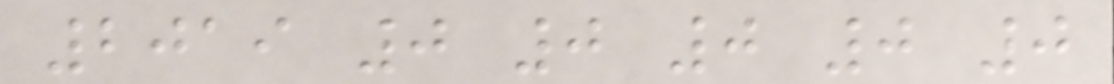2019 0 0 0 0 0
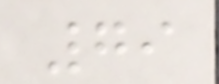79
